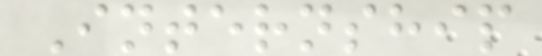Internship
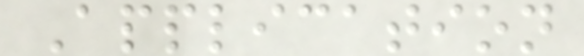Application
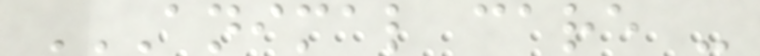ANIMAL CARE -
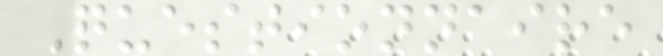Questionnaire
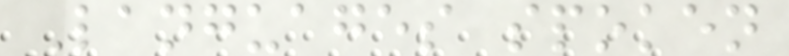Languages spoken
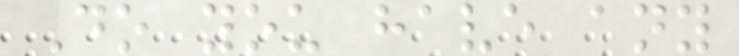Do you have any
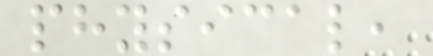physical,
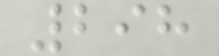298
